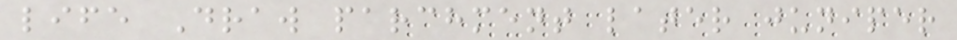life Draw parchment later juniper
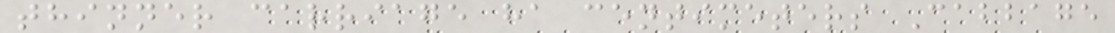thinner carriage ha centimeters Cabbage
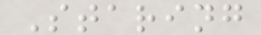Staring
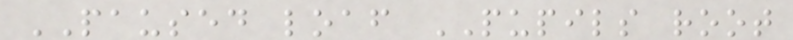PAUSED loaf PUPILS root
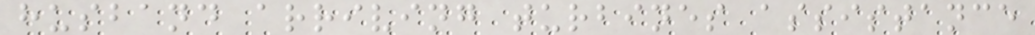husband arriving turbines assistance
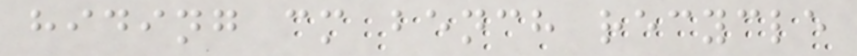hiding cm bench recycle
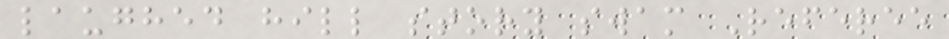laughed hill story swam Referee
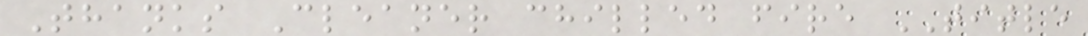Thanks Cleaner chilled fire TITLE
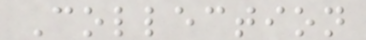Collection
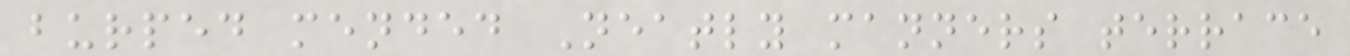burped mended Neatly manners terrace
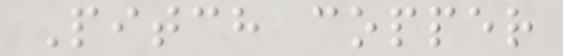Pitch copper
